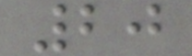20
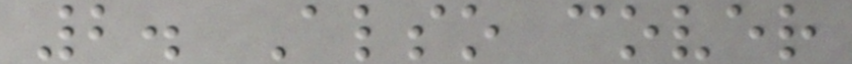2. Also cover
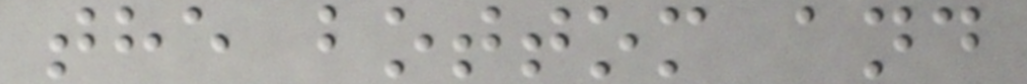the bottom and
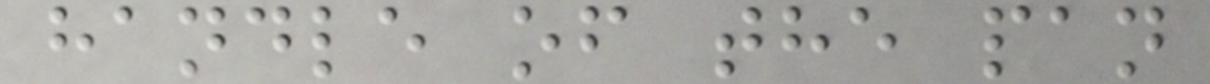handle of the pan
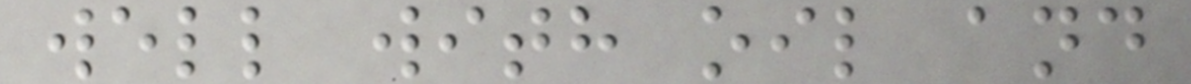well with oil and
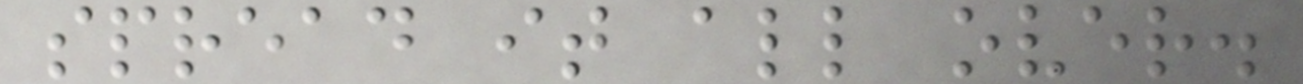spread it all over.
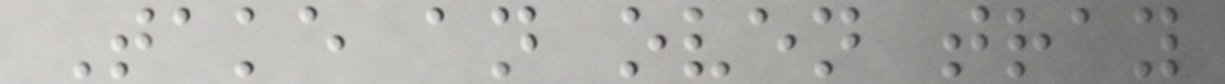Take an oven tray
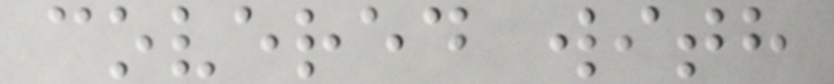covered with
